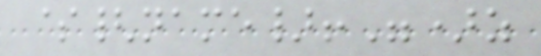${name}!")z
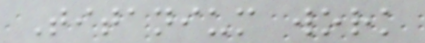Titanium work
